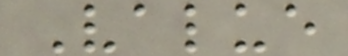Value
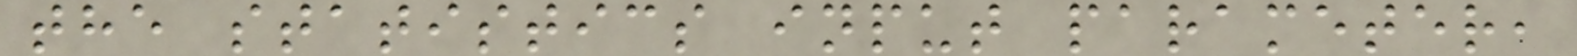the statistics input parameter,
